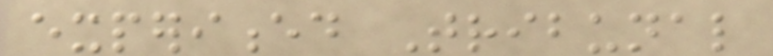experienced Tribunal
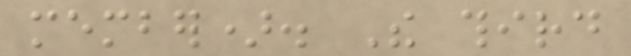member). The third
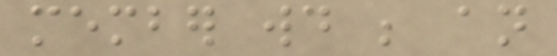member would be an
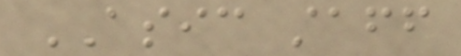ASIC staff
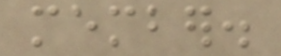member.
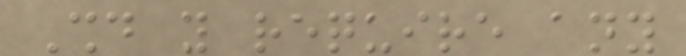Should you require any
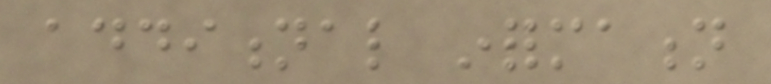additional information
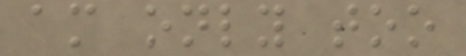am only too
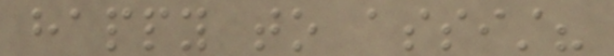happy to assist?
